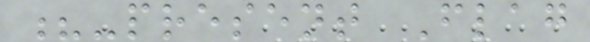?-present Flag
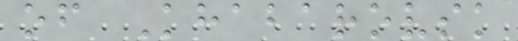of Khabarovsk
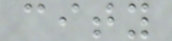city
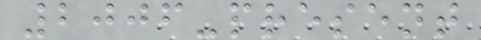2006-present
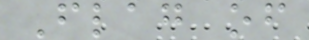Flag of
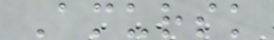Amursk
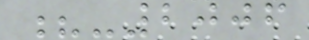?-2006
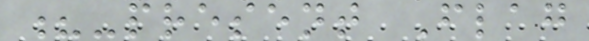?-present Flag
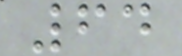64
